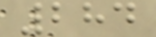284
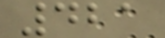421
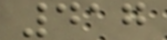417
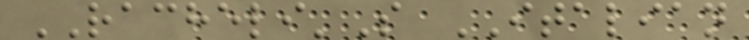RACHELI'S ITALIAN
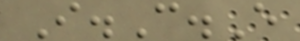I.C.E
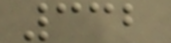332
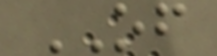OF
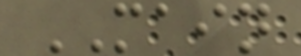MAIN
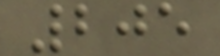205
